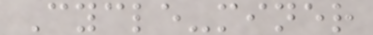Cycle-miner
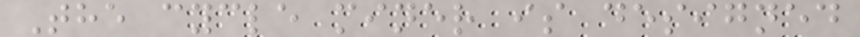The cycle miner is designed
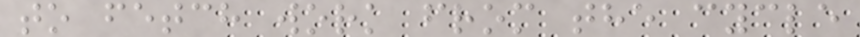to fetch work from the cycle
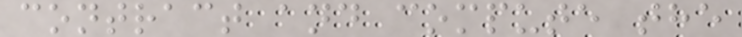contract and compute the
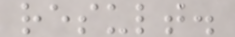result.
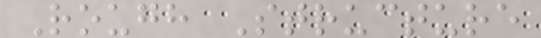Rough Structure
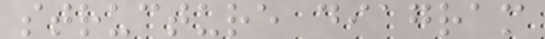structure diagram
